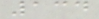134
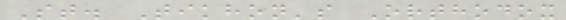St. Tikhon's Orthodox
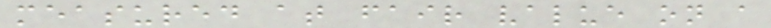measured at fair value on a
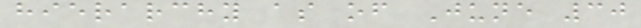hierarchy as of June 30
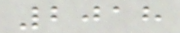2018
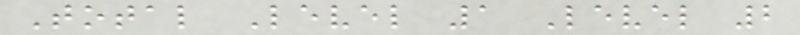Total Level 1 Level 2
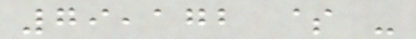79,172 $ -
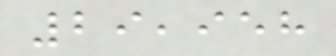29,958
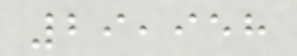29,958
